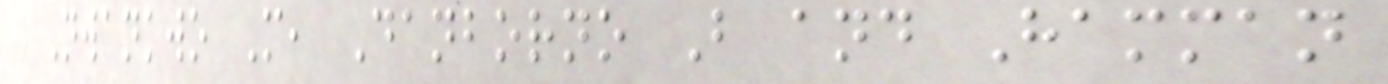Nwankwo M, Danborno B and Hamman
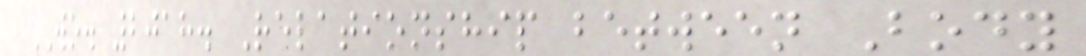WO. 2018. Relationship between Body
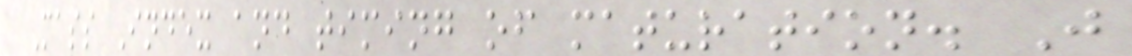Mass Index and timing of maturation. J
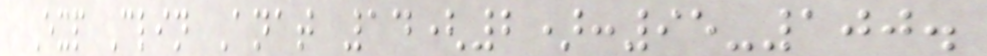Exp Clin Anat 14(2):95-100.
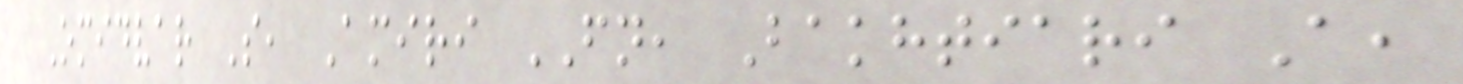Omidvar S, Amiri FN, Bakhtiari A,
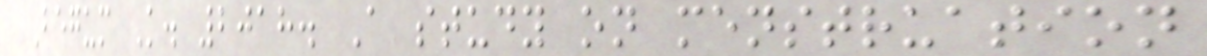Begum K. 2018. A study on menstruation
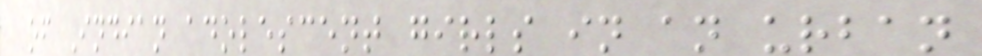of Indian adolescent girls in an urban
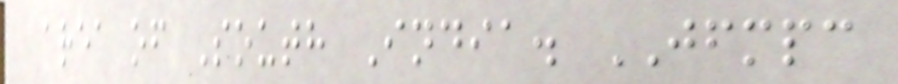area of South India. JFMPC
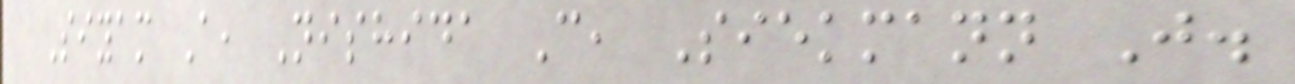Siyam A, Nishida C, Siekmann J.
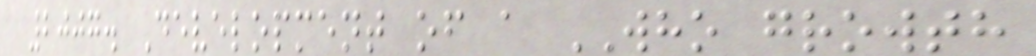2007. Development of a WHO growth
